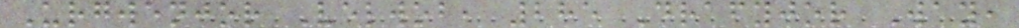Urgwenjor Velwob, 285 Drafyjor Way,
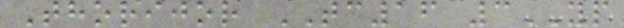Thorijor TC16 3YP
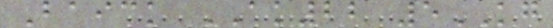Baick AK22 5KG
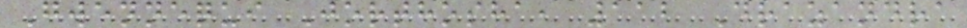Gwennequi Jorthosha, 112 Drazandra
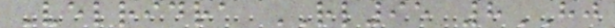Velridra RL95 8HJ
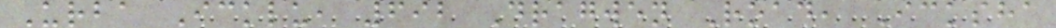Urba Icklu, 692 Dragwen Road, Icksha
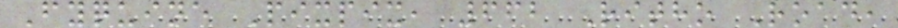Fyquine Pixpix, 662 Ritho Road,
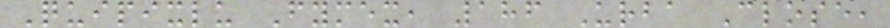Quipixlu Fymex, 186 Urba Close,
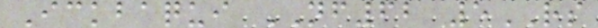Ickbaqui NF62 5RS
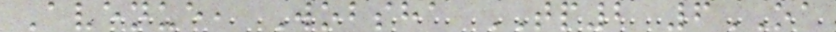Avenue, Wobsha TP2 6OA
